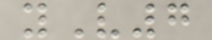yV7
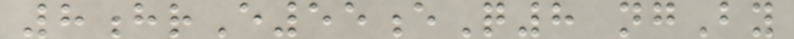8hrE55eQ8 ngBy
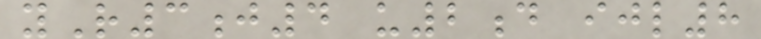yR3j4 u2d ijl8
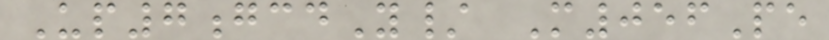Up7gcdY/ M056Pe
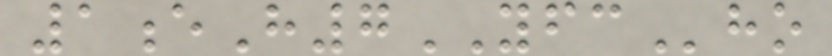1eH7YFCho
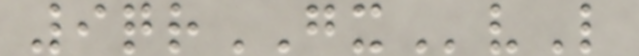9qrGXvL
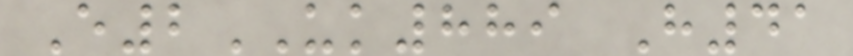E2UK889 H41
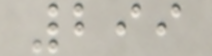299
